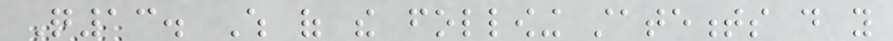Q13. Which of the following statements do you
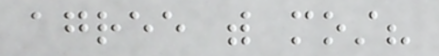agree with most?
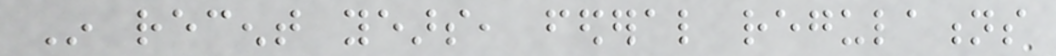In recent years, federal regulations
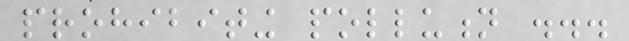prohibiting pollution ...
